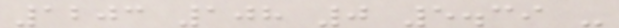1203 108 0 5.39 -
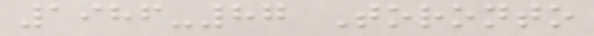1986-87 Toronto
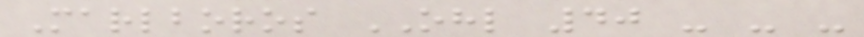Marlboros OHL 40 - - -
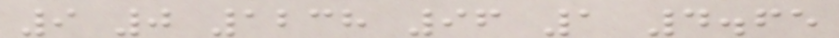9 0 1238 96 1 4.65
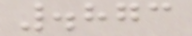.873
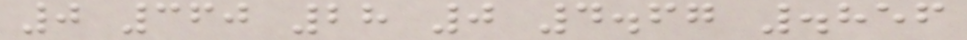0 360 28 0 4.67 .856
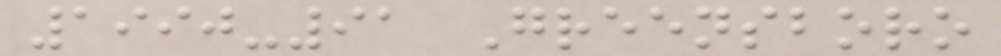1990-91 Greensboro
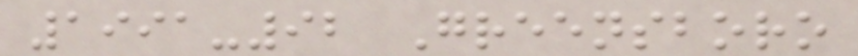1991-92 Greensboro
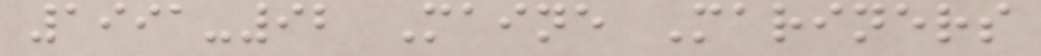1991-92 Maine Mariners
